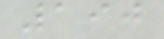190
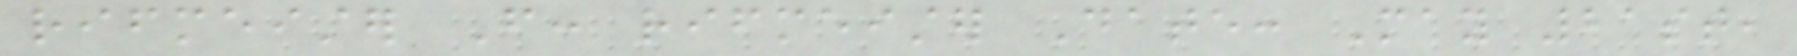rifmeister From: rifmeister Date: May 21st,
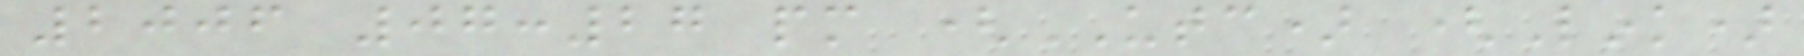2006 07:27 pm (UTC) (Link)
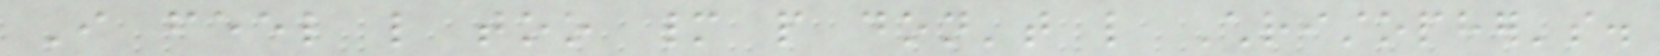I feel like too many people don't like Christopher's.
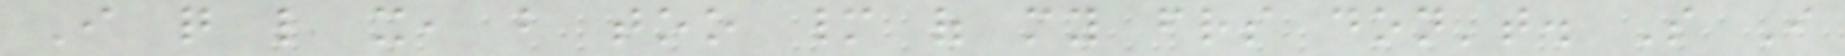I quite like it, but too many of my friends don't. So I
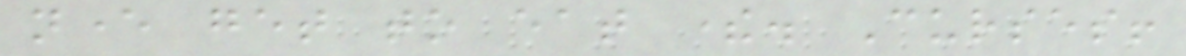never get to eat there. Curses!
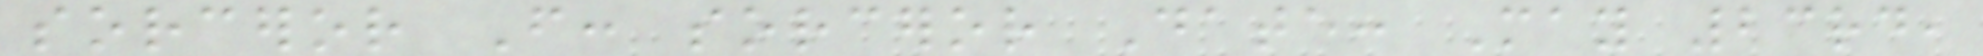sorceror From: sorceror Date: May 23rd,
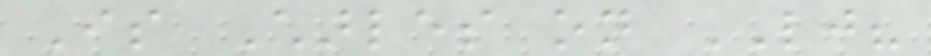Is Charles on LJ?
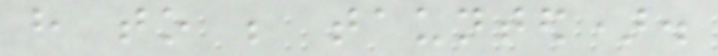have to be taunted).
